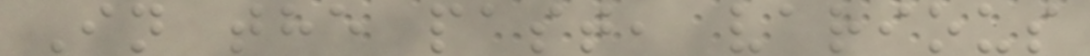In the past, various
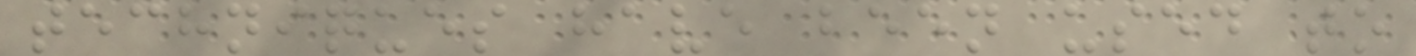techniques have been used to
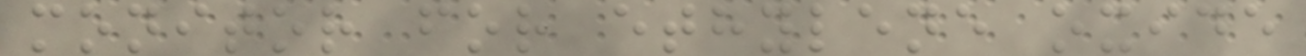monitor for ethylene oxide
